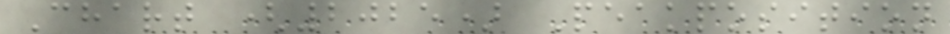Chart (2025) Peakposition
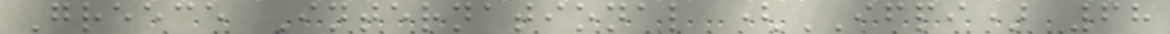Greece International (IFPI) 68
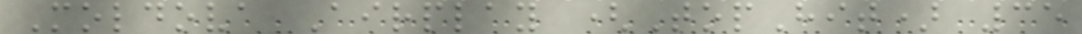Moldova Airplay (TopHit) 35
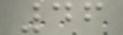46
